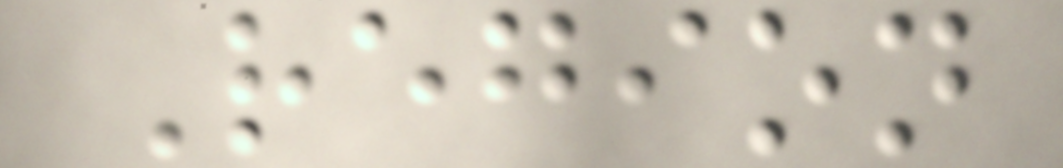Region
